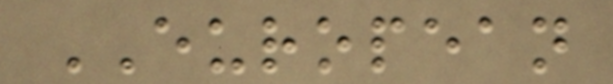EUROPEAN
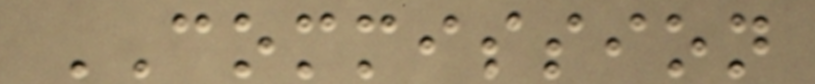COMMISSION
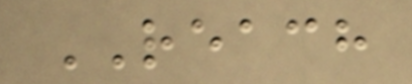REACH
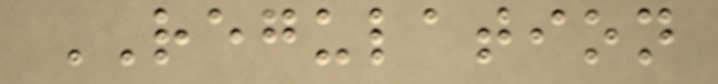REGULATION
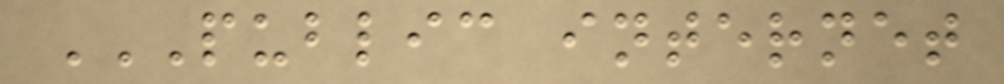PUBLIC INTERNET
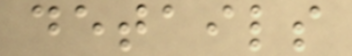details
